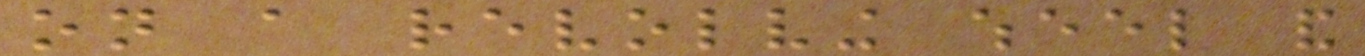on a revolving wheel and
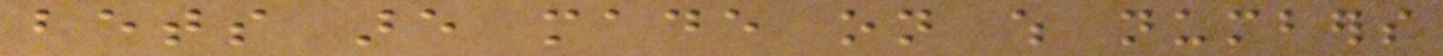bets are made on which numbers
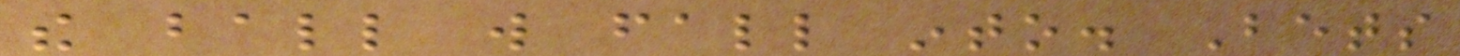the ball will fall into. Bets
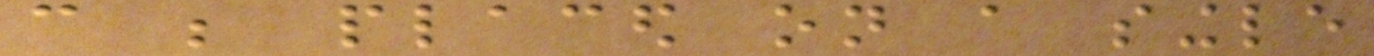can be placed on a single
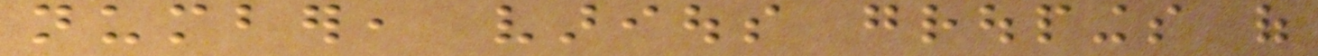number, various groupings of
